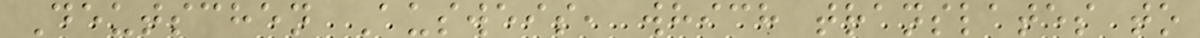Deutschen Ausweis, which translates to
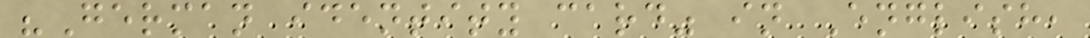"German identity card" in English,
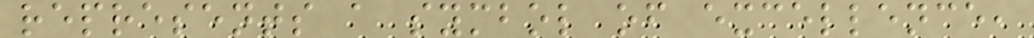represents a symbol of excellence,
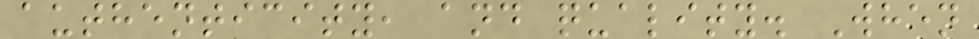authenticity, and quality. When
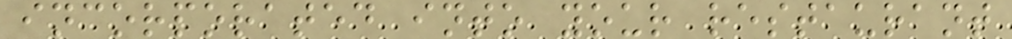incorporated into your restaurant
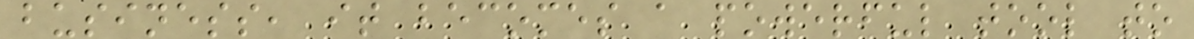business, it becomes a powerful tool to
